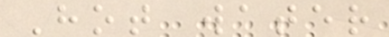Hot water
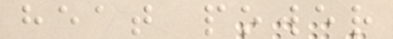heat power
